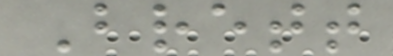Brett
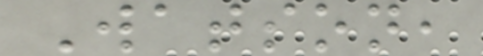Watson,
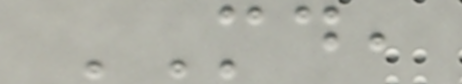MD,
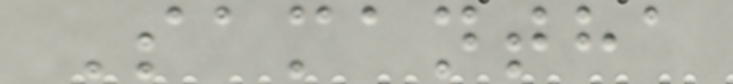Samantha
